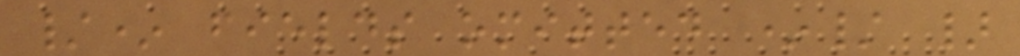/* fields omitted */ }
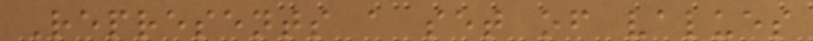Represents a set of values
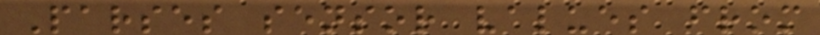Parses sensor values from
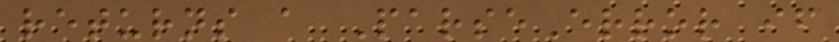returns a ParseError if
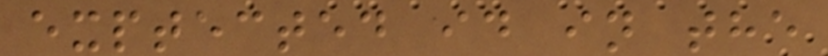exptected id in the
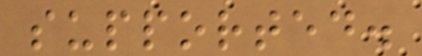supported.
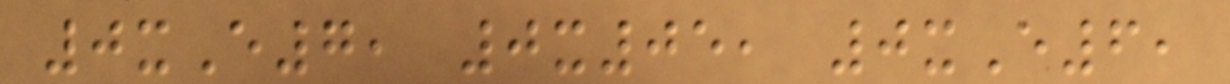0xE7, 0x05, 0xE6,
